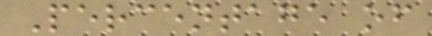Percentage of
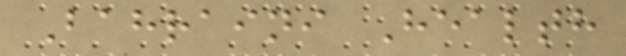Bahraini Health
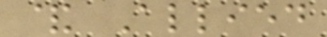& Allied
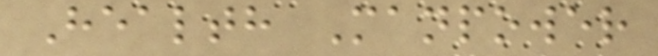Health Manpower
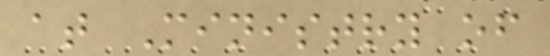at Ministry of
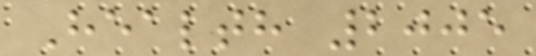Health 2005
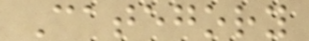Category
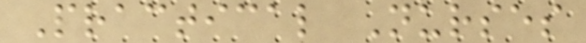Practical Nurses
